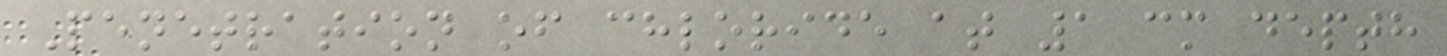Penetration of chloride at 1 cm depth
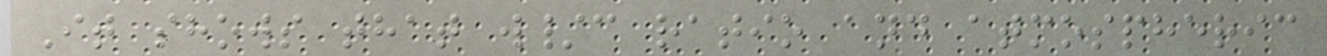It shows that w/c ratio and atmospheric
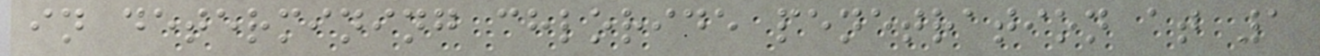in determining chloride penetration at 1
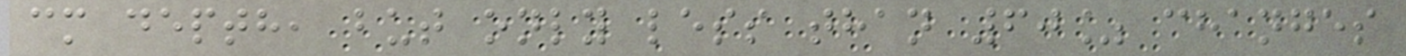cm depth, but only less than 60% changes
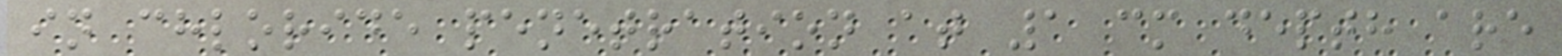in chloride penetration at 1 cm depth are
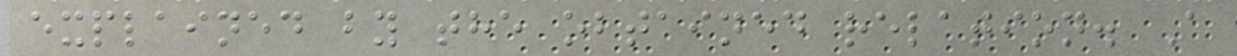explained by the obtained relation. A
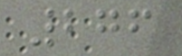276
